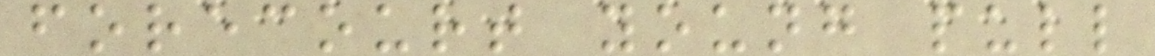forecourt young pull
